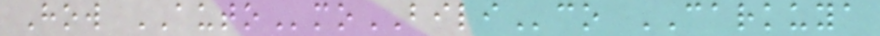How AUTOmoBILIco CARKUYA
